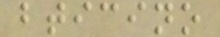bticino
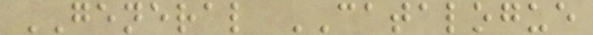GENERAL CATALOGUE
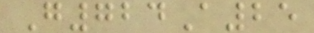G724A25
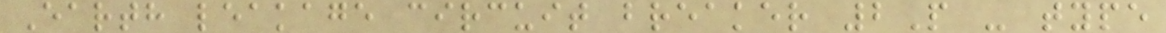Earth leakage circuit breaker 2P - type
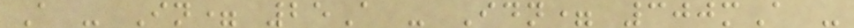A - In= 25A - Idn= 300mA -
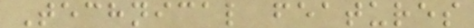Technical features
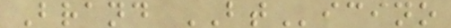Brand BTicino
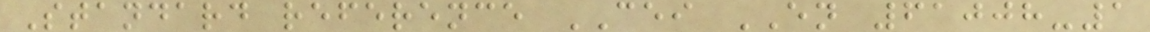Standard reference CEI EN 61008-1
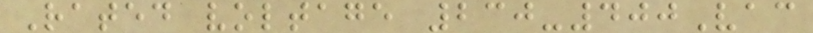Rated voltage 230-400Vac
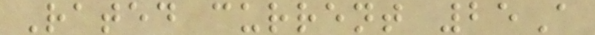Rated current 25A
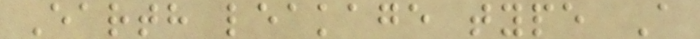Earth leakage type A
